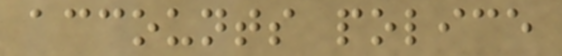accounts police
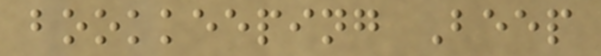bookkeeping Beep
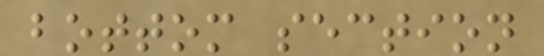bottom section
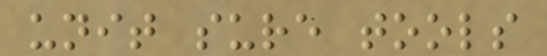unit sure tools
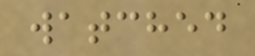watched
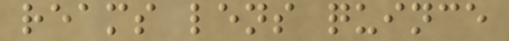reams lens quince
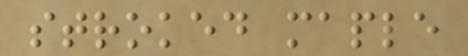stroked maple
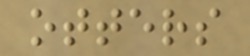otters
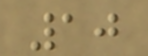10
